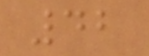42
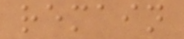remain
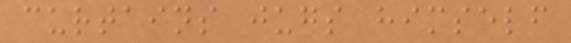curtains jugs himself
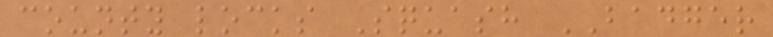county locks Squash BADGER
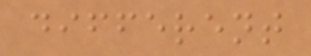different
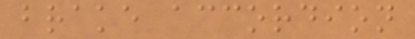brake accordion
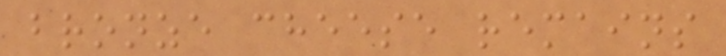bronze cheese remains
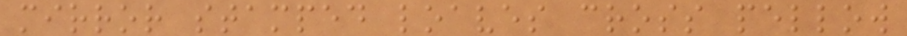mirror stamped loaves cross pellow
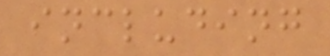including
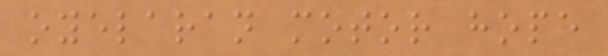oyelaran motor hope
